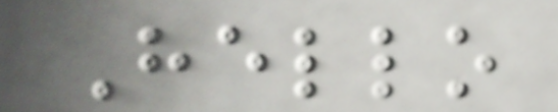Hello
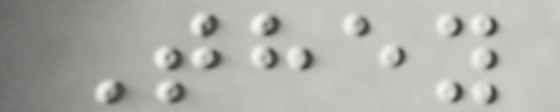They
